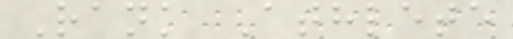Rank Athlete
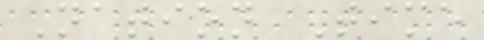Nation Time
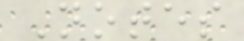Notes
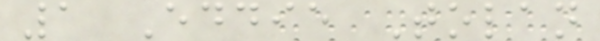1 Eddie Tolan
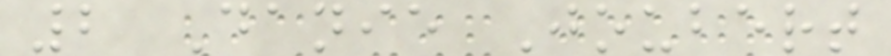2 Danie Joubert
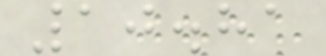10.81
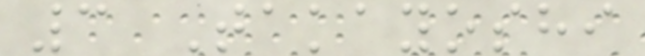3 Takayoshi
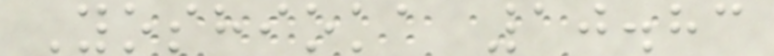Yoshioka 10.83
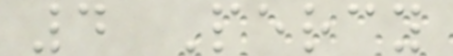4 Percy
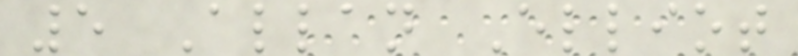5 Allan Elliot
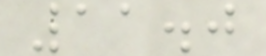11.0
